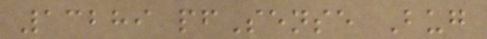13289 pfSense Bug
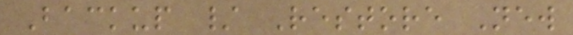Backup / Restore New
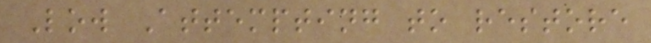Low Attempting to restore
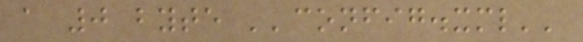a 0 byte ''config.xml''
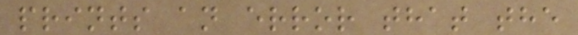prints an error that the
